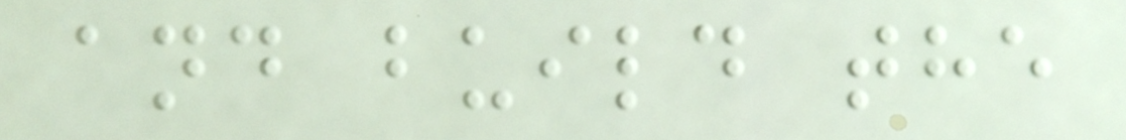and build the
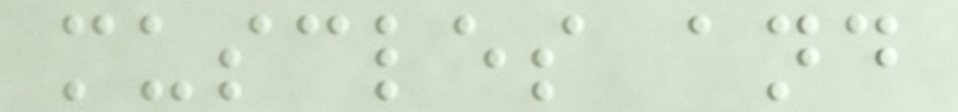muscles and
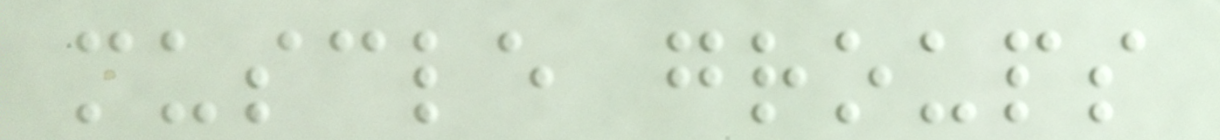muscle groups
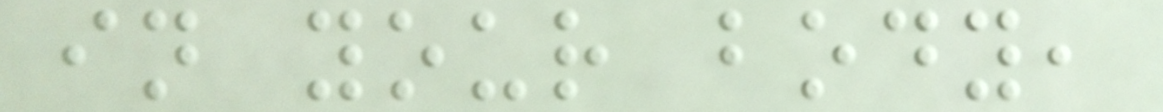in your body,
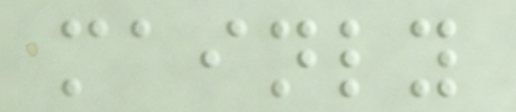mainly
